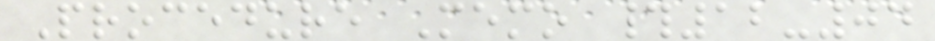Procedure Memo #12-04
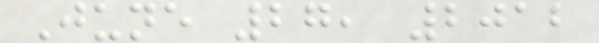June 27, 2012
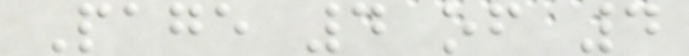Page 4 of 4
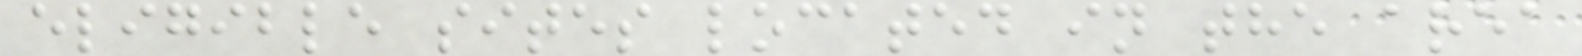eligible sites located in the area
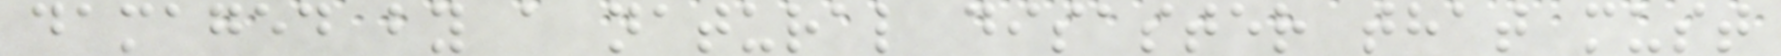damaged by a natural disaster that must
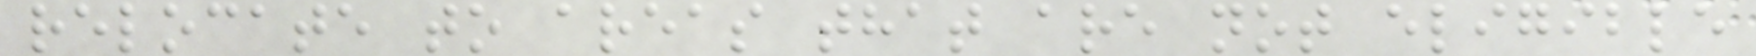relocate to areas that are not eligible
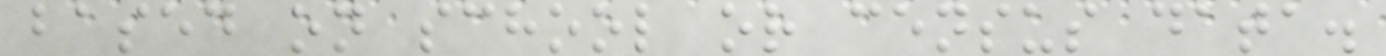based on school or census data.
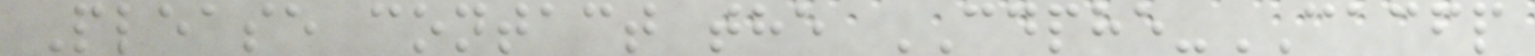Please contact the CDPHE-CACFP
